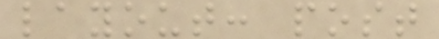layout: post
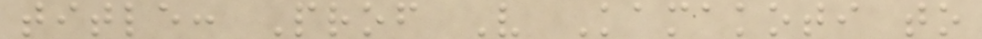title: Prof V Kamakoti to
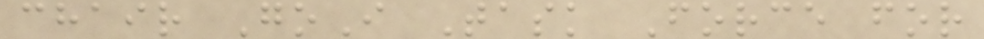chair GoI Task Force for
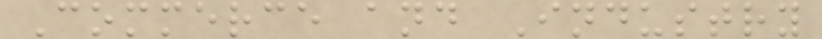Commerce and Industry
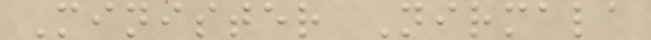Minister Nirmala
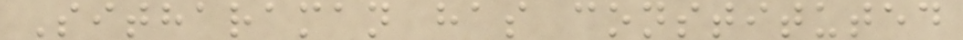Sitharaman has constituted
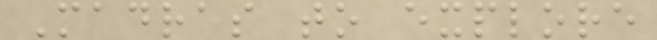Madras to explore
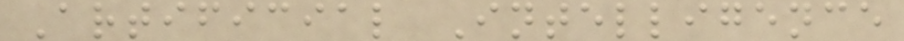Artificial Intelligence
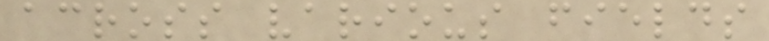across various fields
